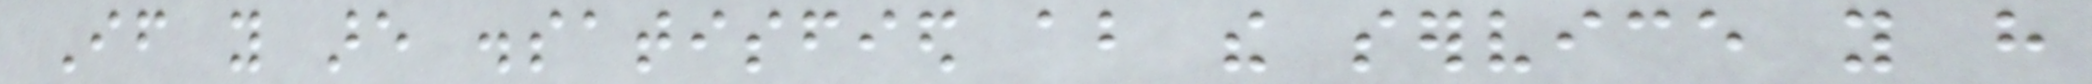If you are dissatisfied about the service you have
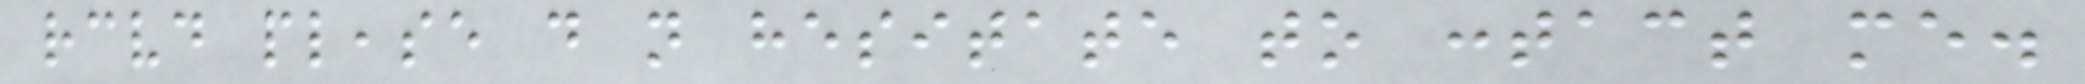received please do not hesitate to contact me.
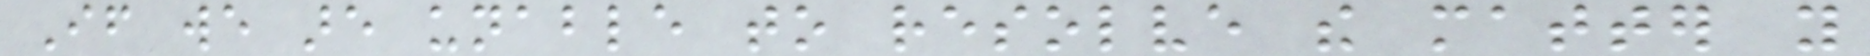If we are unable to resolve the matter you
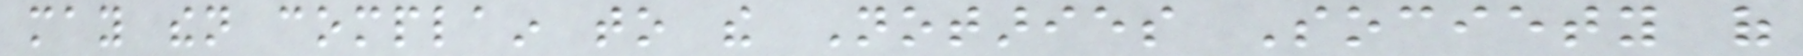may then complain to the Notaries Society of
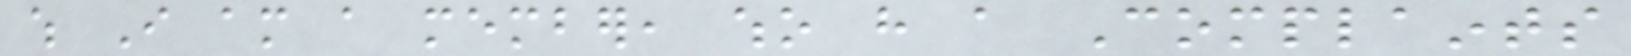which I am a member, who have a Complaints
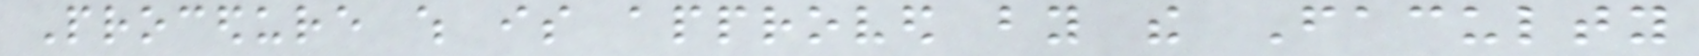Procedure which is approved by the Faculty
